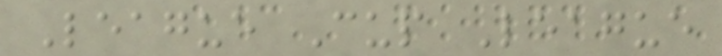League Cup League
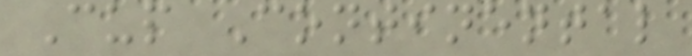Cup Continental
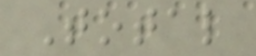Total
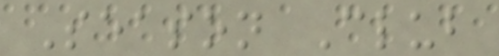Season Club
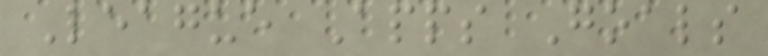League Apps Goals
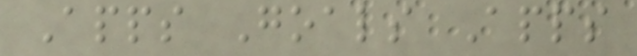Apps Goals Apps
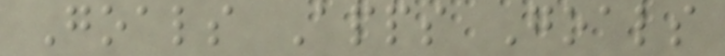Goals Apps Goals
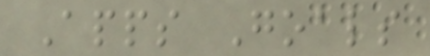Apps Goals
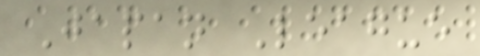Japan League
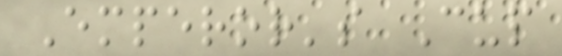Emperor's Cup
